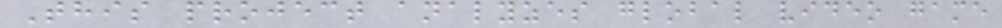This project analyzes global video game
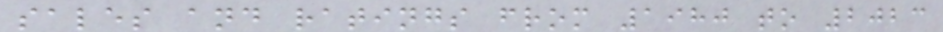sales and ratings from 1980 to 2023
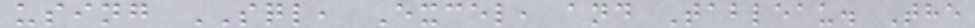using SQL, Excel, and Tableau. The
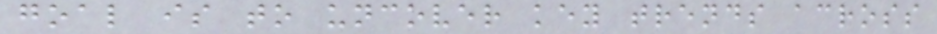goal is to uncover key trends across
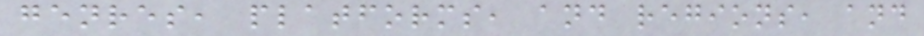genres, platforms, and regions, and
